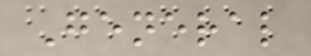General
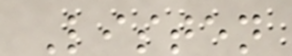Listen
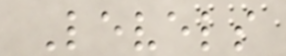Levels
